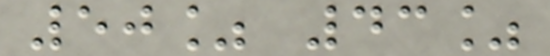50% 43%
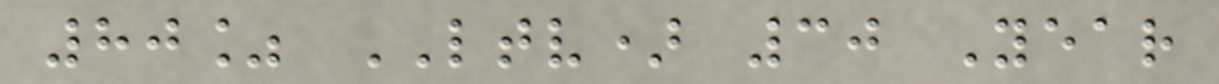80% LTV) 30 Year
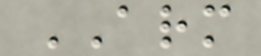ARM
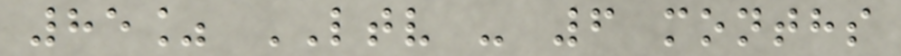85% LTV - 6 months
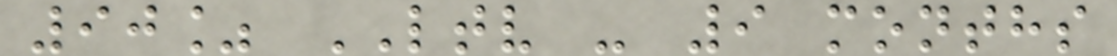90% LTV - 9 months
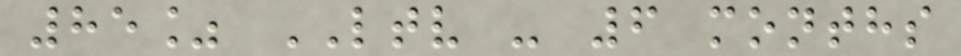85% LTV - 6 months
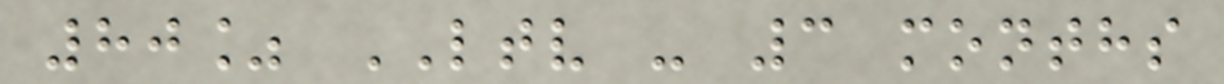80% LTV - 3 months
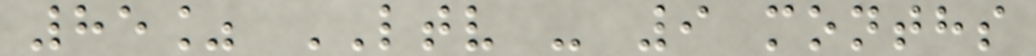85% LTV - 9 months
